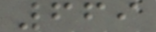669
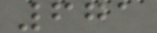671
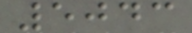5043
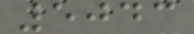5043
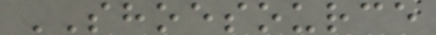SHOESOURCE
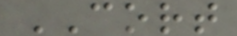CORT
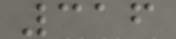316
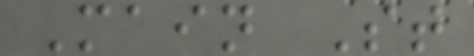Main St
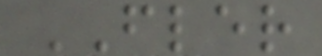FLER
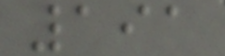191
